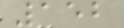152
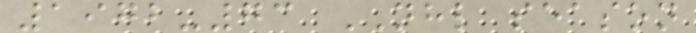1972-73 NHL season
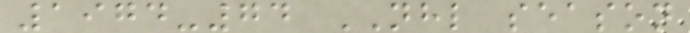1974-74 NHL season
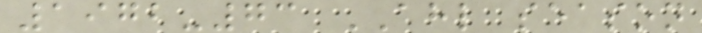1972-73 AHL season
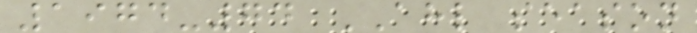1974-74 AHL season
